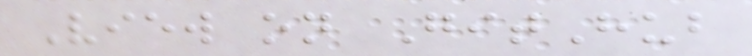View on GitHub
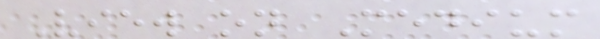View on Medium
